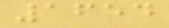1654
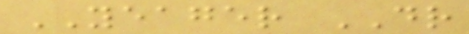YEAGER DR
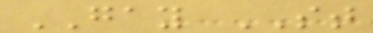GAY ST
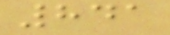841
